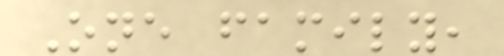One family,
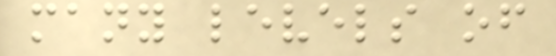many levels of
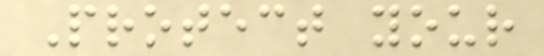Protect your
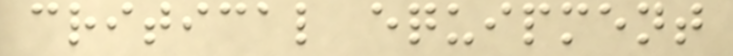critical equipment
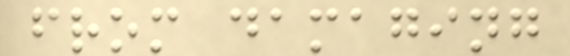from damaging
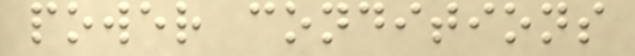power conditions
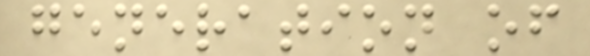generation of
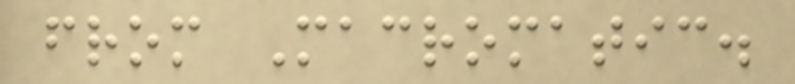from Macromatic.
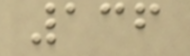136
